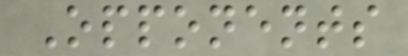Opponents
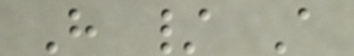H / A
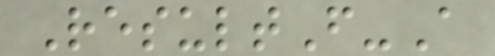ResultF-A
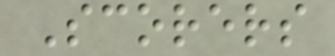Scorers
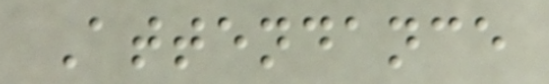Attendance
